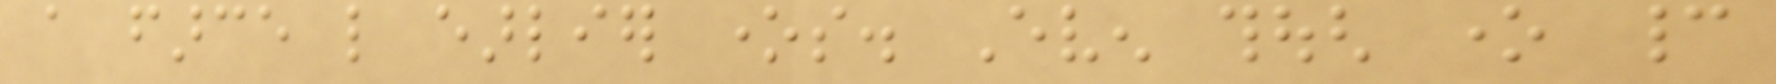a farce like earlier ones. Even though one cannot
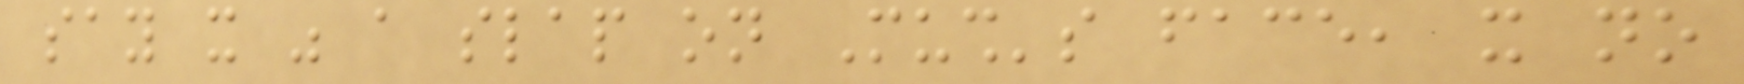say it was a slap on Mush's face, it no
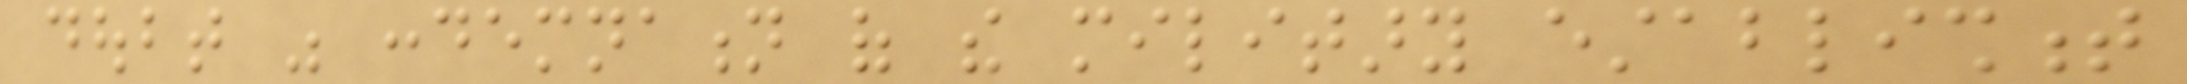doubt was condemnation of the military establishment
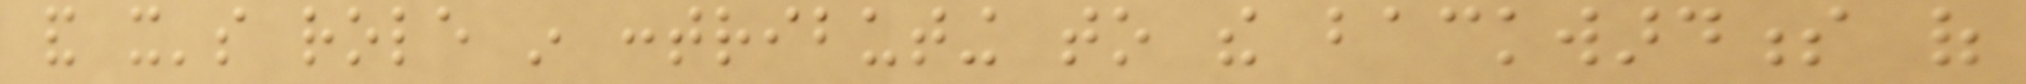and it's role in contributing to the backwardness of
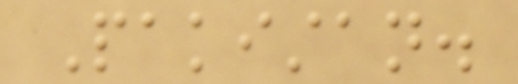Pakistan.
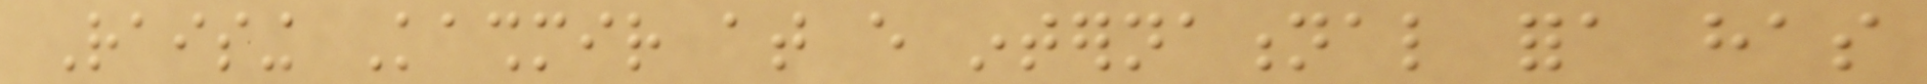Raising Kashmir at every international fora has
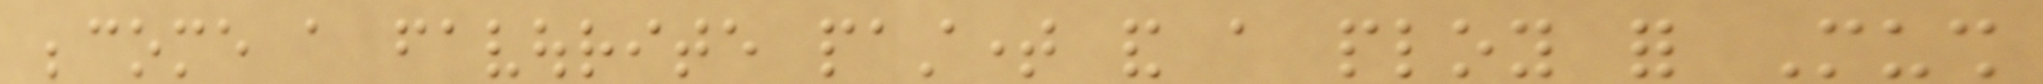become a favourite pasttime and a ploy for Mush
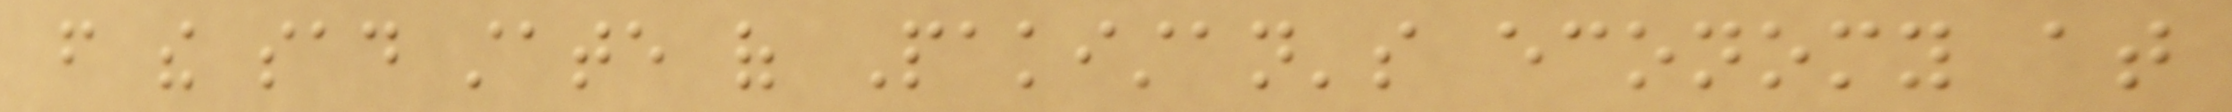from the sad state of Pakistan's economy at
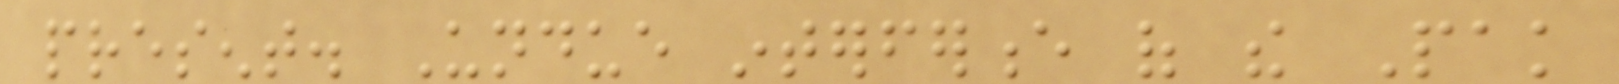present. Undue interference of the Pak
